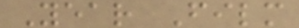Year Film
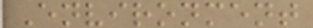Environment
